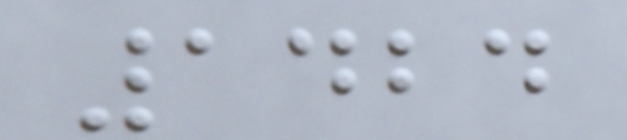1424
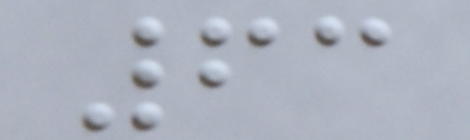63
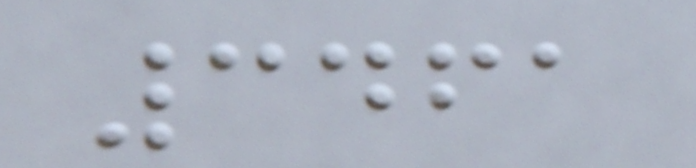3461
